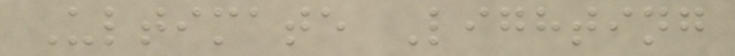Ultimate Lighting
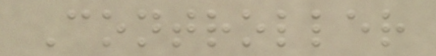Controller
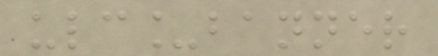ulc_banner
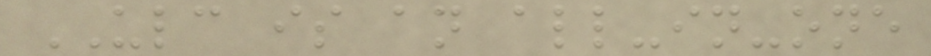ULC is an all-in-one
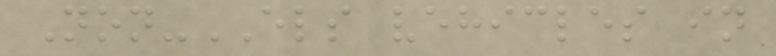Non-ELS vehicles in
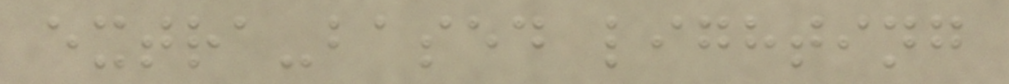extra-based lighting
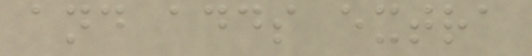and adds extra
